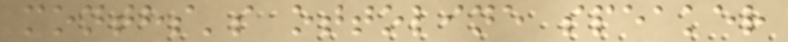months's ottoline speaker
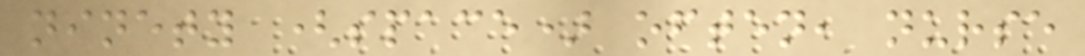ninety (space) often, nurse
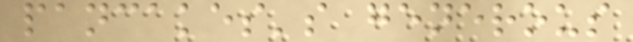pancakes's generous
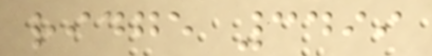ridge 3499
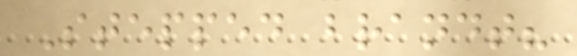Stepped brandt?
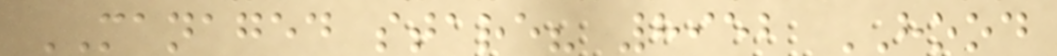MANAGED stare? 8952 HOOD
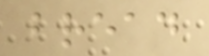bread
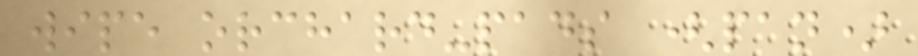wipe orchard-pads (pan)
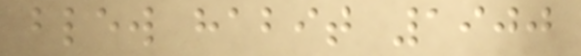blew habit 1900
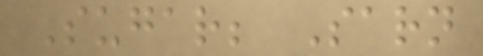Sugar; Sarn
